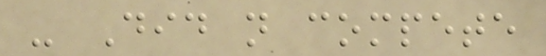- Did not compete
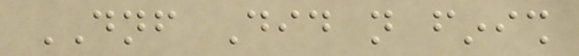DNF Did not finish
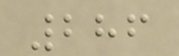286
